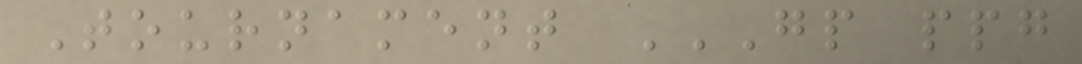Tournament GP PPG
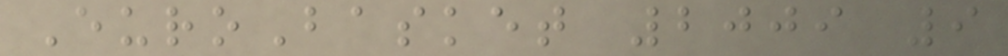EuroBasket 2009 9
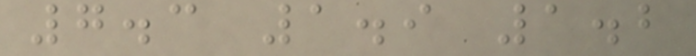7.3 1.9 1.2
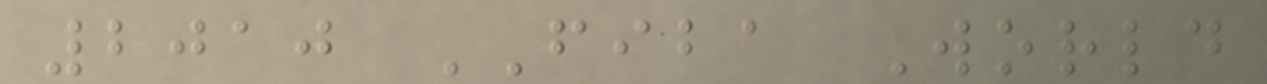2010 FIBA World
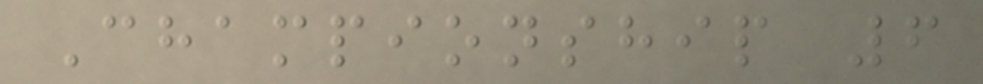Championship 6
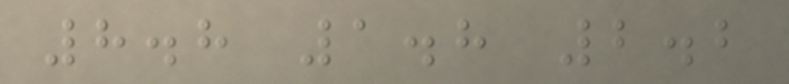8.8 1.8 2.2
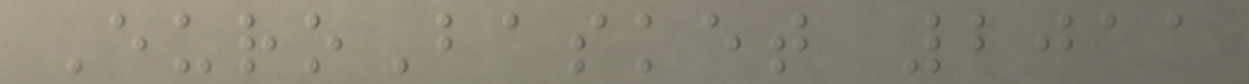EuroBasket 2011
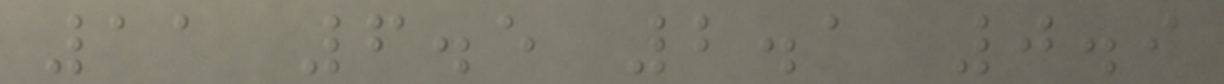11 6.5 2.1 0.9
